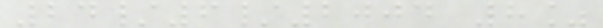24/6/2004 8%
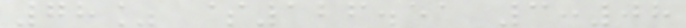78% $126.51 3:08
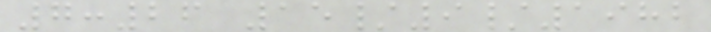7:26 15/9/1982
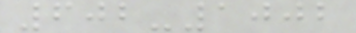602-1002
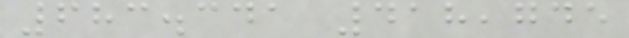683.341 418,745
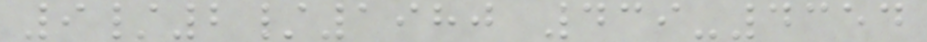9/2/1980 439-4354
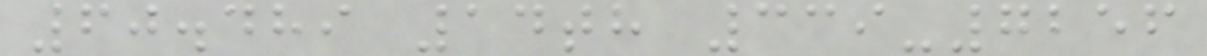60.489 14th 339-7256
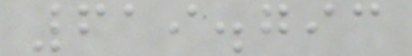619.793
